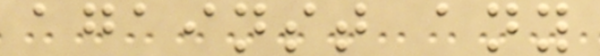against any
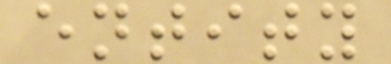entity
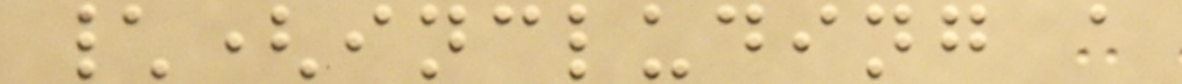\(including a
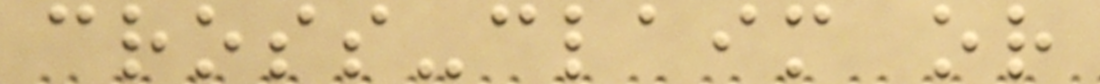cross-claim or
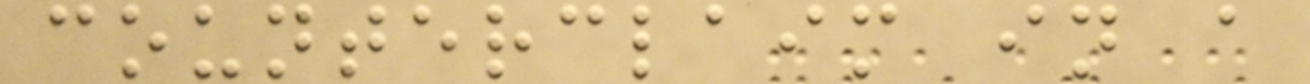counterclaim in a
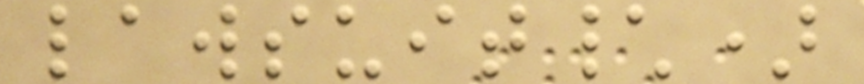lawsuit\)
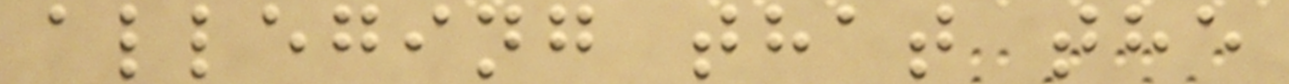alleging that the
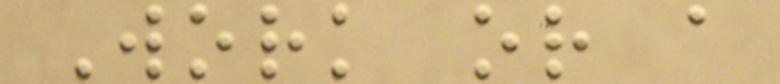Work or a
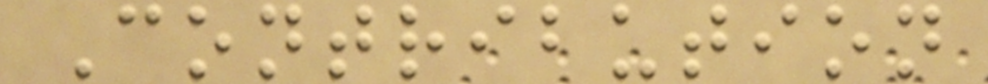Contribution
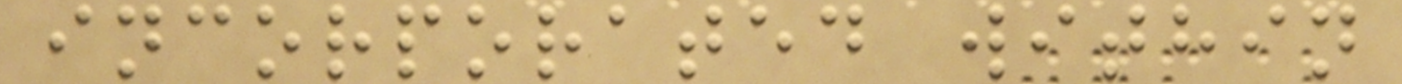incorporated within
